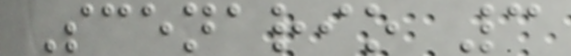Scenario 3
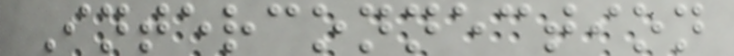Interconnection
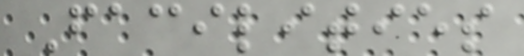Facilities
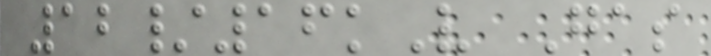12/16kV Gas
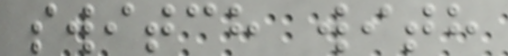switch with
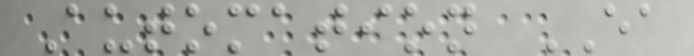Automation EA
